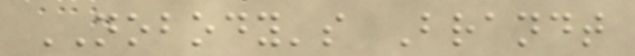NOBODY's Brandt
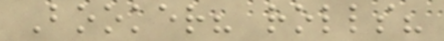Booker? rolls?
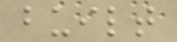built
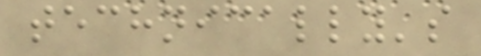technically's
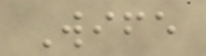Wife
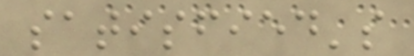satisfied's
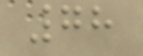78
